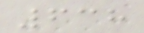638
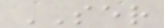SER
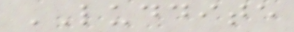LUDDITE
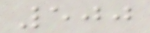500
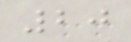20
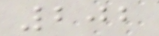202
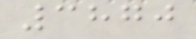3870
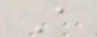A
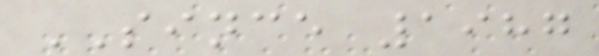SINCE 1987
